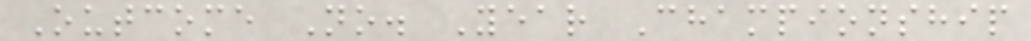Outcome No. Year Championship
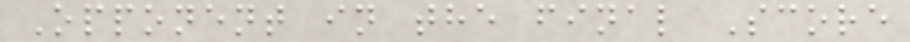Opponent in the final Score
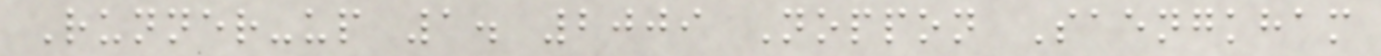Runner-up 1. 2009 Noppon Saengkham
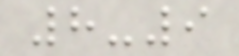8-9
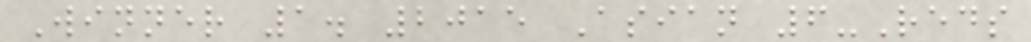Winner 1. 2015 Asian 6-Reds
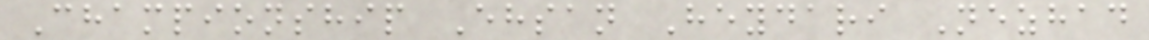Championship Ehsan Heydari Nezhad
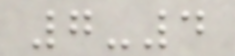7-4
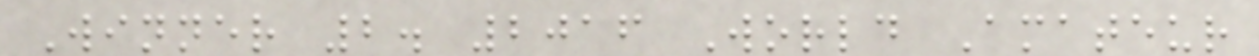Winner 2. 2016 World Amateur
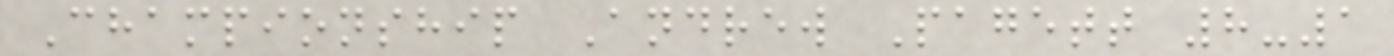Championship Andrew Pagett 8-1
